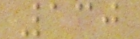130
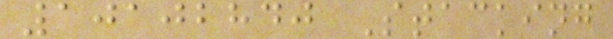10102840 Stacking
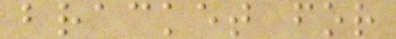bracket for
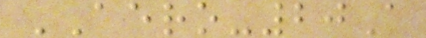AERO-20A
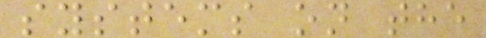systems on the
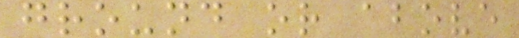ground or above
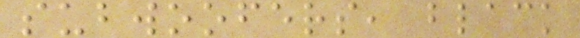subwoofers, black
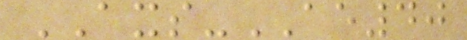AXS-AE40
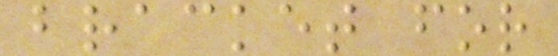bracket for
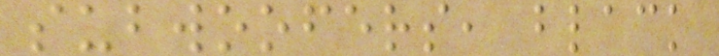subwoofers, black
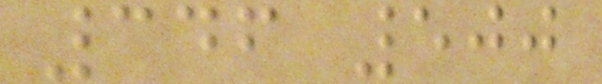346 500
